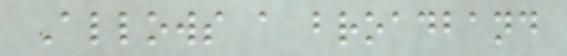Allows a broadband
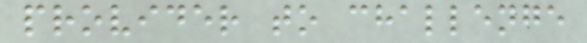provider to challenge
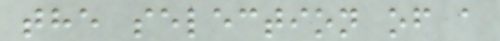the selection of a
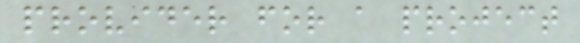provider for a project
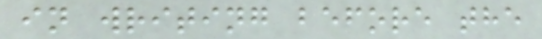in writing before the
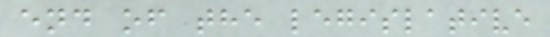end of the legislative
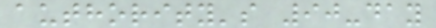authority's 90-day
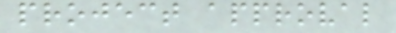project approval
